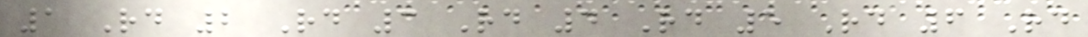1 Rd 2 Rd 3 Rd 4 Rd 5 Rd 6 Rd
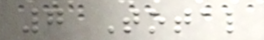7 Total
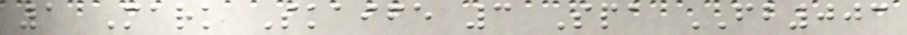1 Mark Skaife 3 Spa FB003
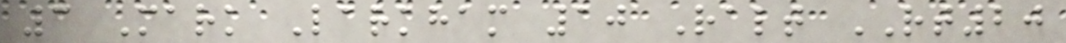3 Mark Larkham 10 Ralt RT20
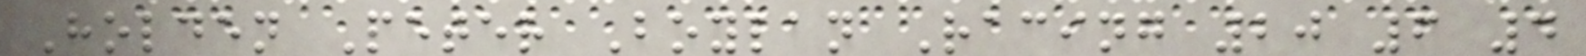Holden Peter Boylan Racing 20 6 4
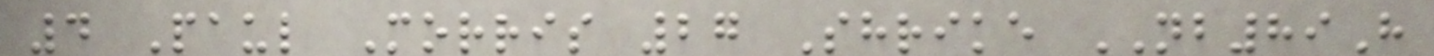4 Paul Morris 27 Shrike NB89H
